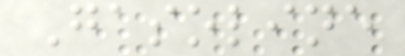Gasoline
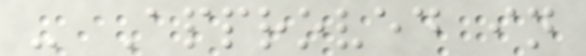- Approved in
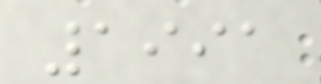1991
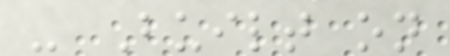- Built on
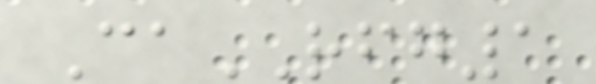CaRFG1
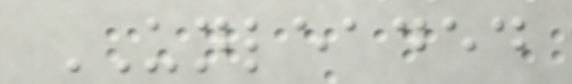UNLEADED
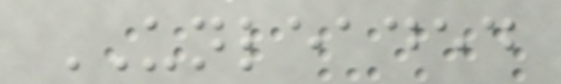UNLEADED
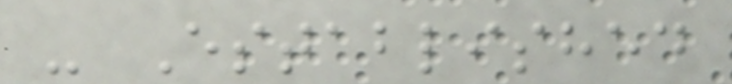- Established
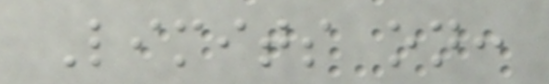Limits on:
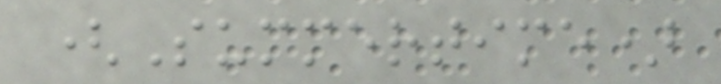(Summertime)
